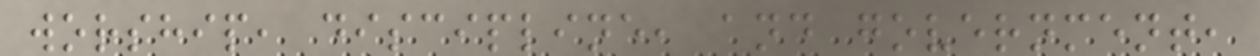worship, discipline, and government,
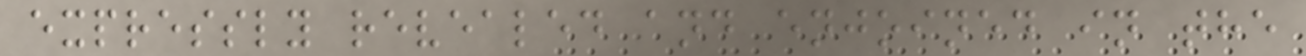expressly revealed and enjoined in the
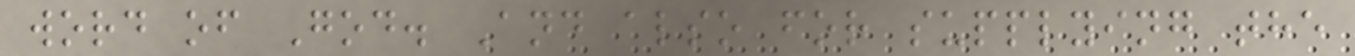word of God. And also for supplying the
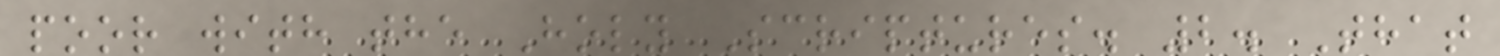poor with the Holy Scriptures. 2. That
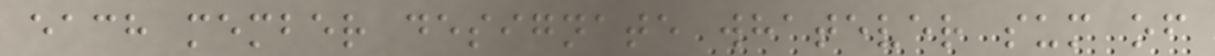each member designate whatever sum of
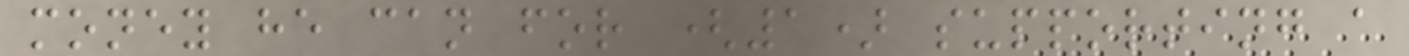money he can for (1) supporting a
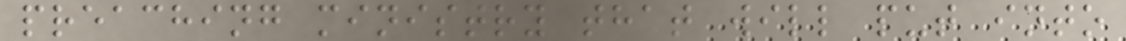preaching ministry that will put into
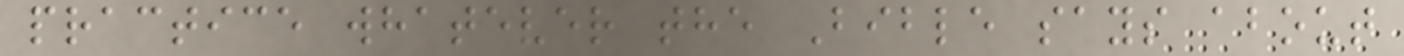practice whatever the Bible says about
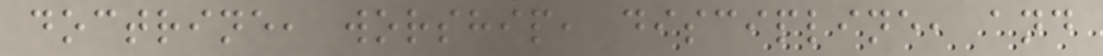doctrine, worship, discipline, and
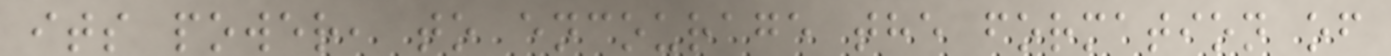its power, to encourage the formation of
